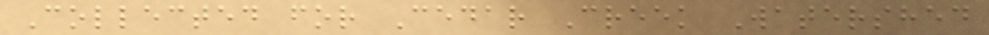Collected for Cedar Creek Watershed
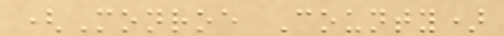(Monroe County)
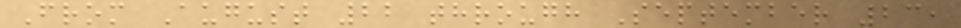From August 22 through September 23,
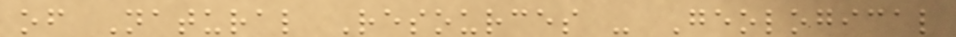of Natural Resources - Geological
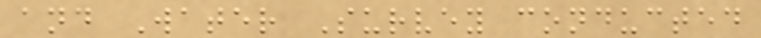and Water Survey conducted
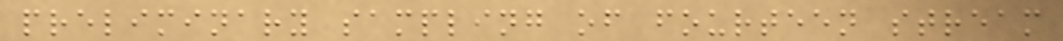preliminary sampling of fourteen stream
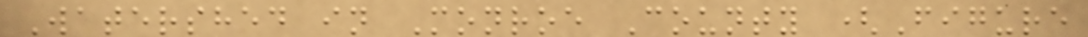Watershed in Monroe County (Figure
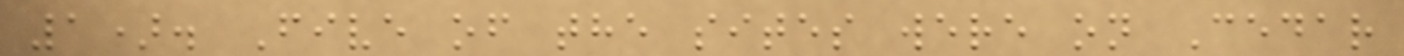1). Five of the sites were on Cedar
